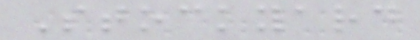Stockyard
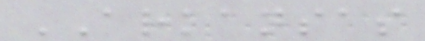ARKANSAS
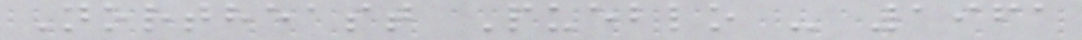Northeast Pueblo - 1961
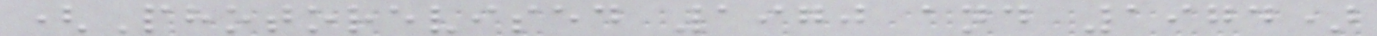(Photorevised 1970 and 1974)
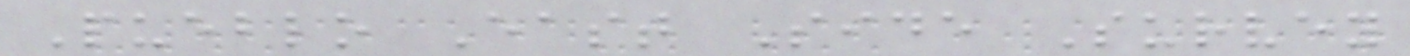Pueblo East Side Survey
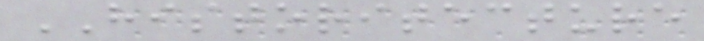HISTORITECTURE
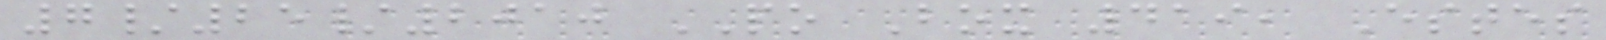7/25/2010 PO Box 419, Estes
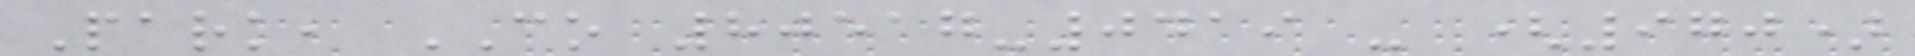Park, CO 80517-0419 - (970)
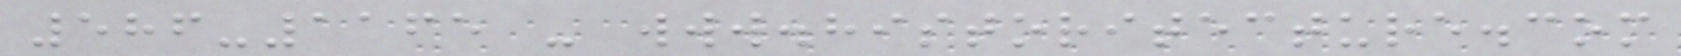586-1165 - www.historitecture.com
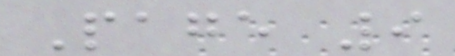Page 9
